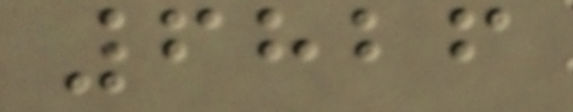6826
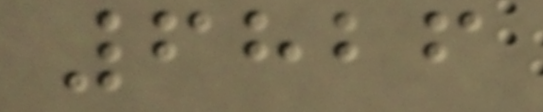6826
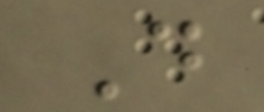D
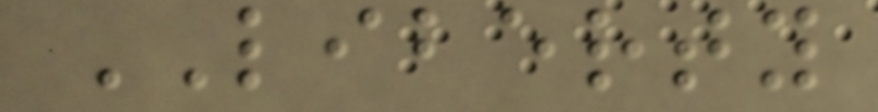LIBERTY
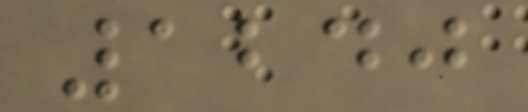1240
